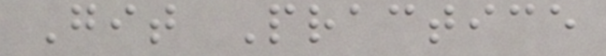Git Practice
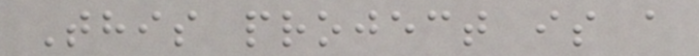This project is a
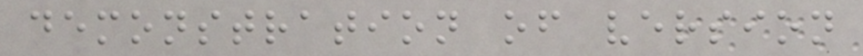demonstration of version
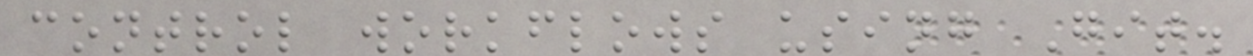control workflows using Git.
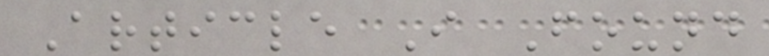Article I Found
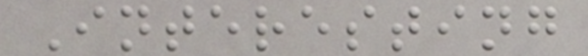Interesting
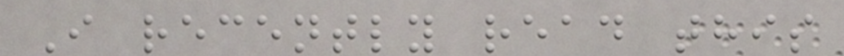I recently read this
